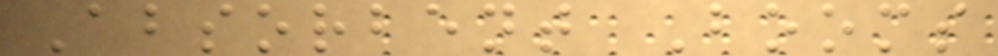Absorbent Booms
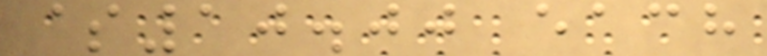$10.00 each
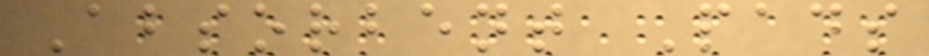Absorbent Pads
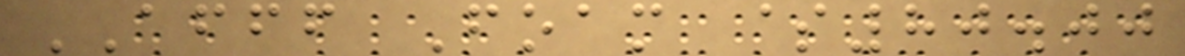AFFF Foam $80.00
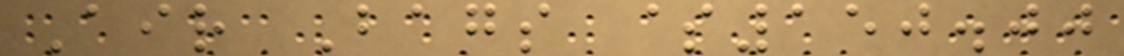Air Bags $150.00
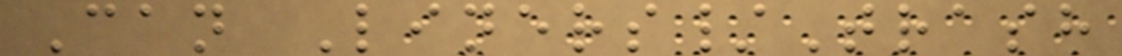Can Liners/Trash
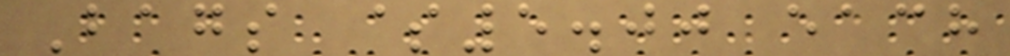Bags $5.00 each
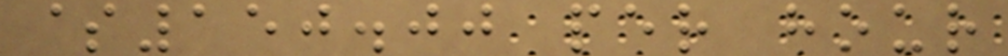$150.00 per hour
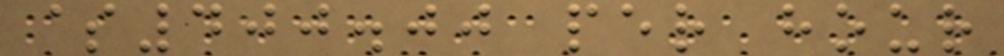$400.00 per hour
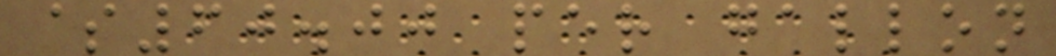$60.00 per gallon
